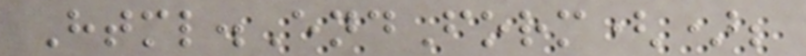Html.EndForm();
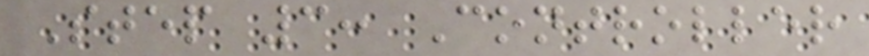Step 3: Controller
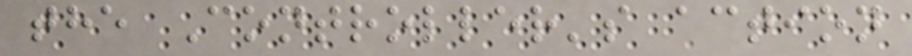the Controller's action
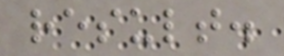result.
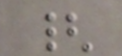{
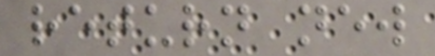return new
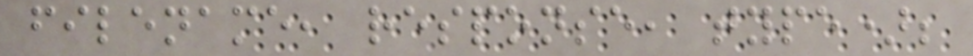filename, response, type);
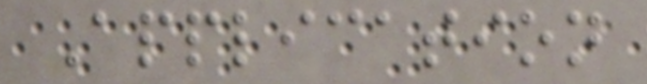Application
